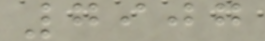7907
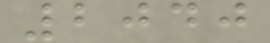2040
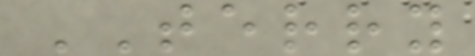TERRY
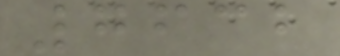7632
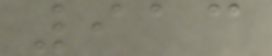913
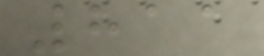811
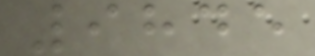9845
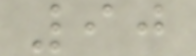90
